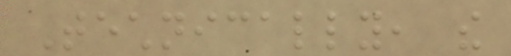Technically, the
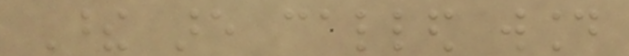These are called wound
